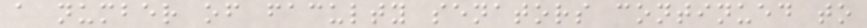a number of faculty senators continued to
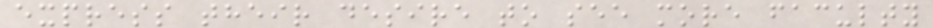express their desire to see more faculty
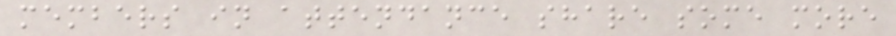members in attendance share some more
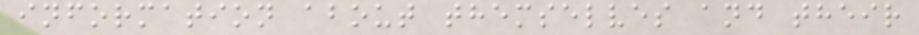information about themselves and their
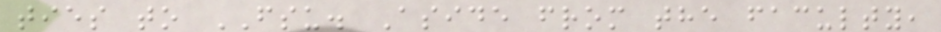ties to FSU. Aside from the faculty,
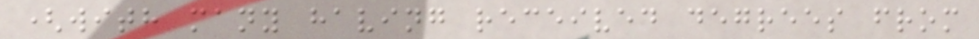(with many having received degrees from
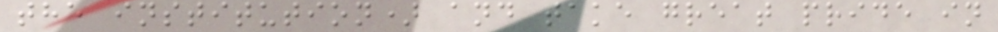the institution) and take great pride in
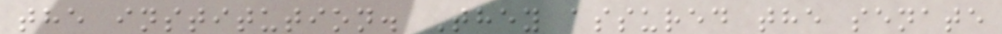the institution. They assured the senate
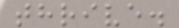thrive.
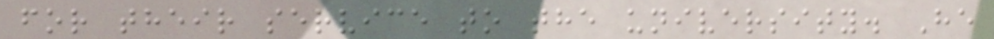for their service to the university. He
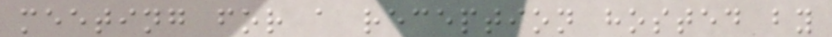meeting for a reception hosted by
